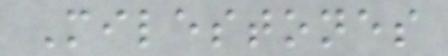Milestones
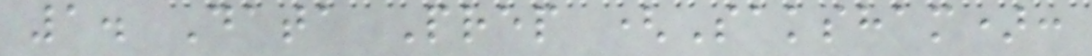1. Data Prep (Saksham):
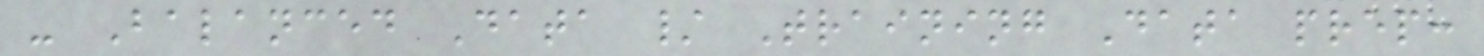- Balanced Data / Training Data prep:
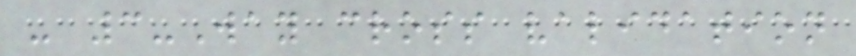- 3-Way cross validation
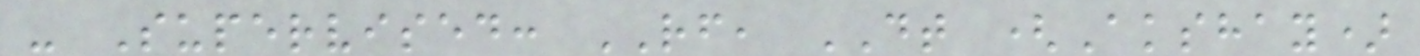- Supervised: RF, DT (Akshay)
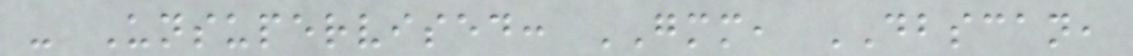- Unsupervised: GMM, DBSCAN,
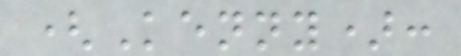(Kenny):
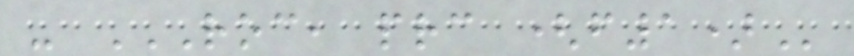- ROC, PRC (F1)
